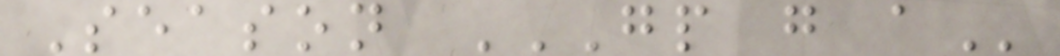Season GP G A
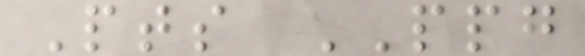Pts PPG
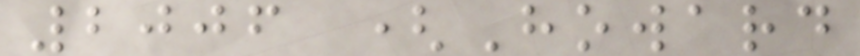2006 (Howard
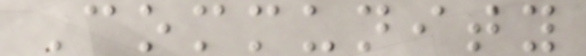Community
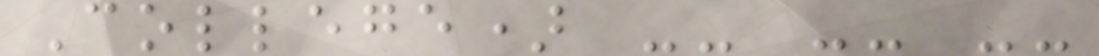College) -- -- --
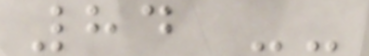84 --
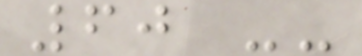60 --
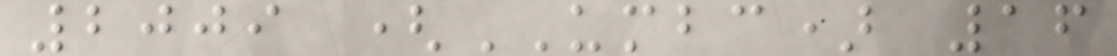2009 (UMBC) 16
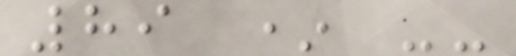89 * --
